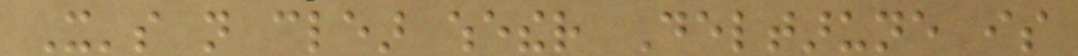It's not clear whether Deltarune is
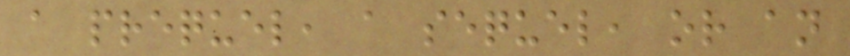a prequel, a sequel, or an
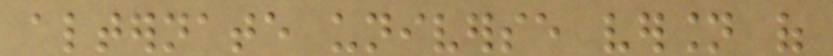alternate universe version of
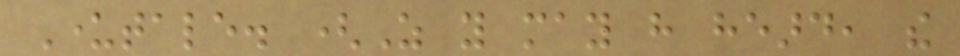Undertale. (As you may have heard, the
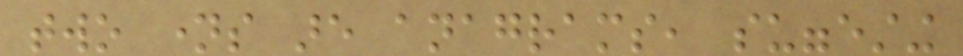two names are anagrams, suggesting
